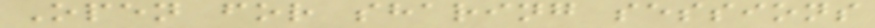Open for sharing sessions
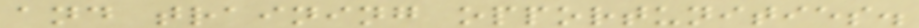and training opportunities.
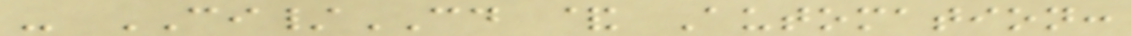- CI/CD & Automation:
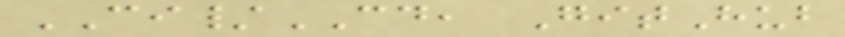CI/CD, GitHub
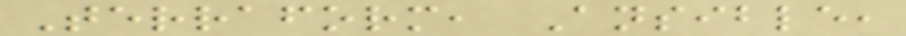Terraform, Ansible,
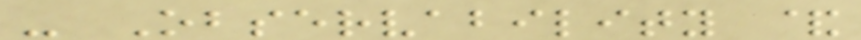- Observability &
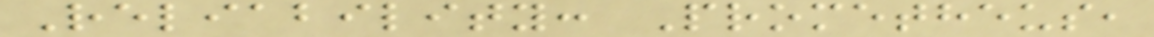Reliability: Prometheus,
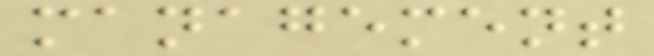management
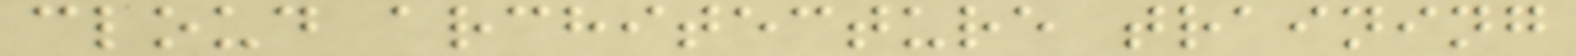cloud architecture training
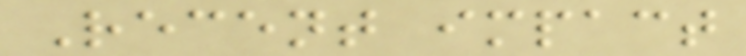Recent impact
